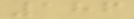186
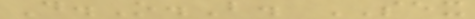D.O.B. SEX
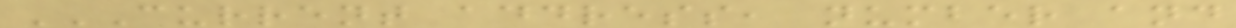CURRENT ADDRESS, NUMBER AND
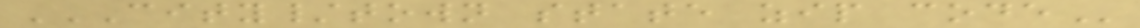CITY/TOWN STATE ZIP CODE
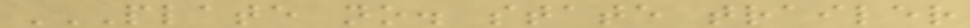PLATE NO. STATE TRAILER
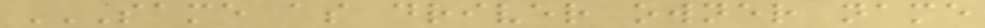SAME AS DRIVER OWNER NAME
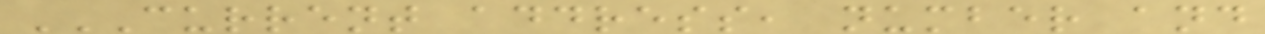CURRENT ADDRESS, NUMBER AND
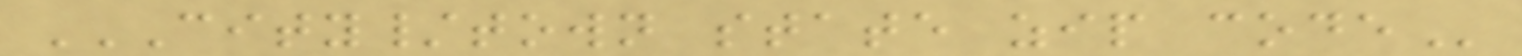CITY/TOWN STATE ZIP CODE
